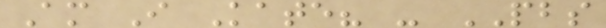Am I Kate? - PBS
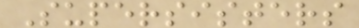Supersisters
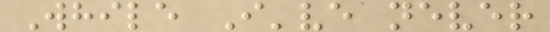While I've never
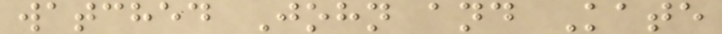watched John and Kate
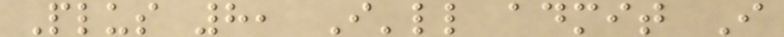Plus 8, I'll admit I
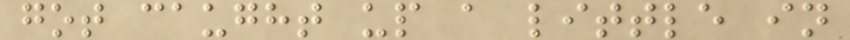got caught up a little in
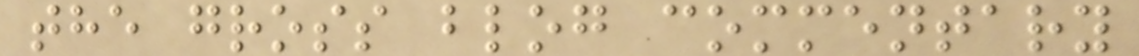the gross blog commentary
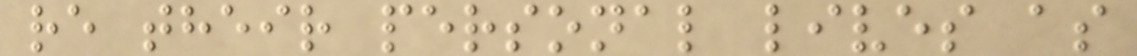re their personal lives as
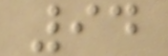94
